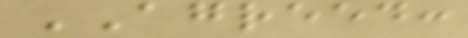AGREED:
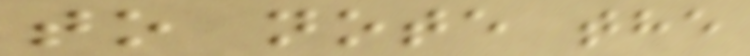to note the
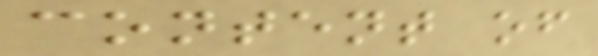content of
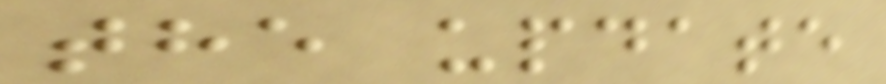the update
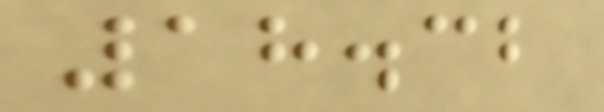18.32
